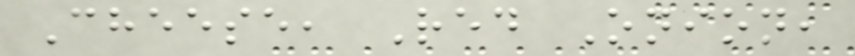Cheese, Red Onion,
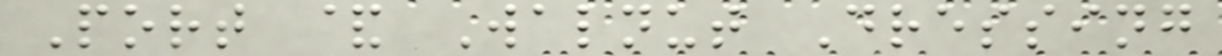Port & Walnut Dressing
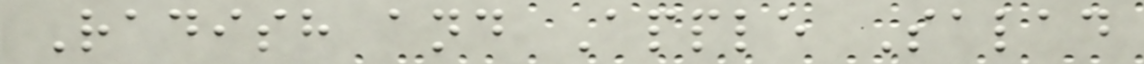Radish and Apple Salad
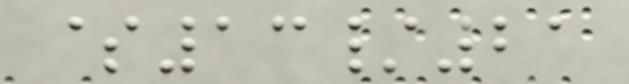$13/21
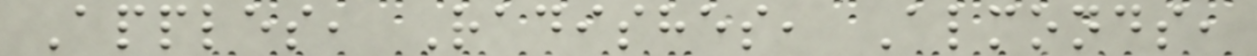Apples, Radishes, Almonds,
